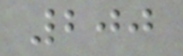200
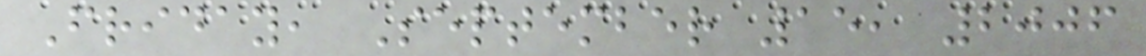Friday, September 15, 2006
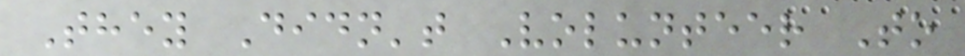They Didn't Volunteer To
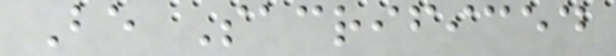Be Sacrificed
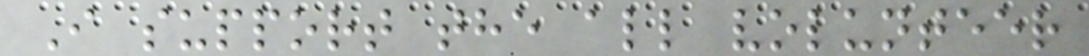I support the all volunteer
